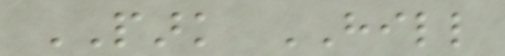PARK HILL
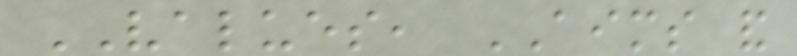VALUES, AIMS and
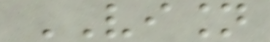VISION
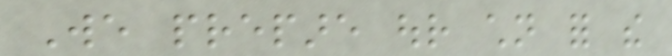We prepare our children for the
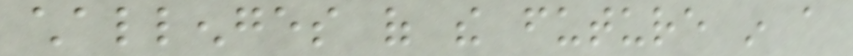challenges of the future in a
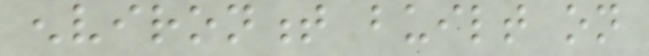environment built on
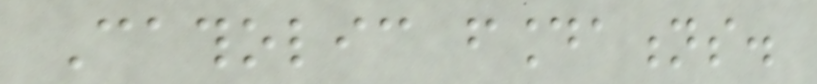Catholic foundations.
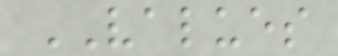VALUES
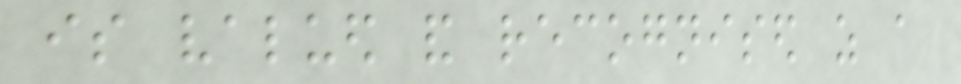is valued and recognised as a
